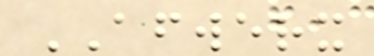AFWERX
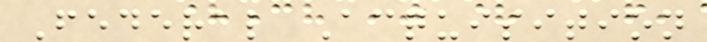Federal Acquisition
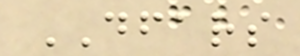DFARS
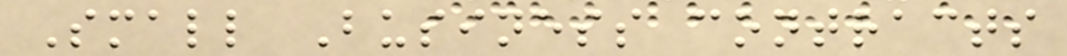Small Business contracts
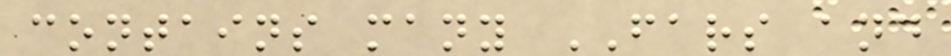contains many FARS and
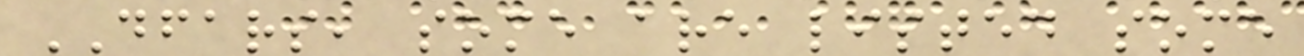DFARS, some are listed some
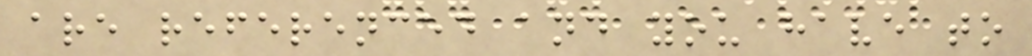are referenced and you have to
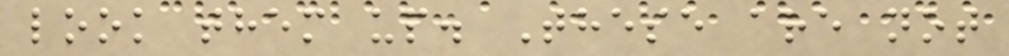look them up. These are not
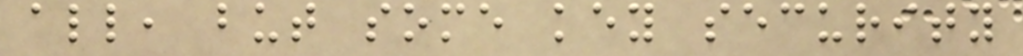all, but some key security
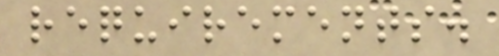requirements.
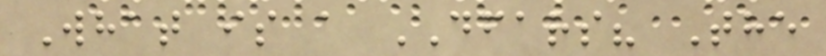What is a DFARS? The
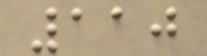110
